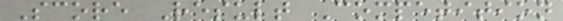Score Result Competition
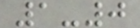1-0
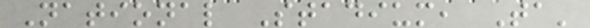National Stadium, Ta'
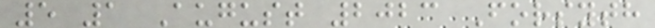5 1 August 2023 Forsyth
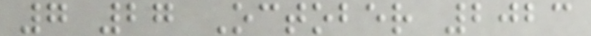7 27 October 2023
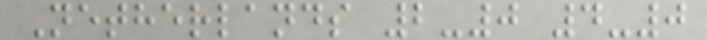Netherlands 2-0 4-0
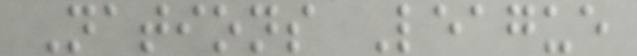Nations League
